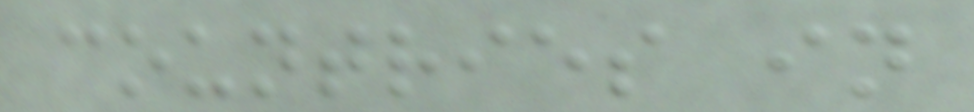countries in
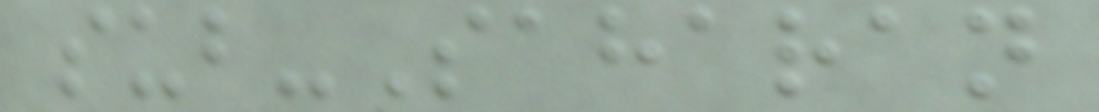sub-Saharan
